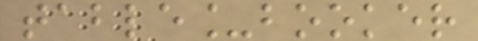table_booker
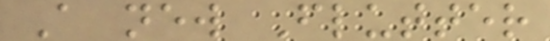A new Flutter
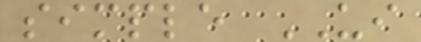simple UI
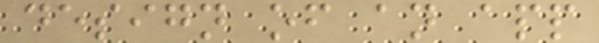design of an app
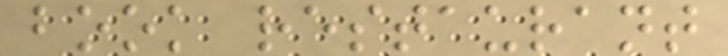book restaurant
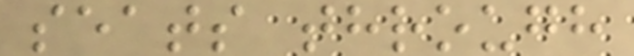seats through
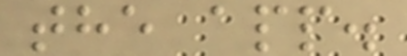the app.
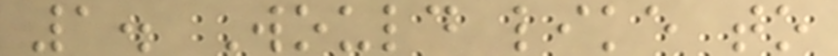1. Would like to
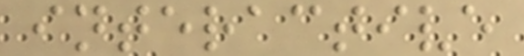interactive
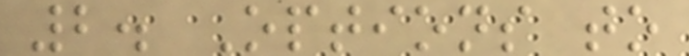2. Options to
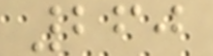260
